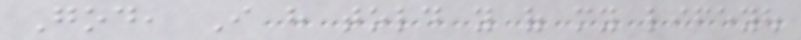God, I have told you of my lifeyou
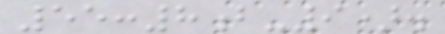55:8b-9).
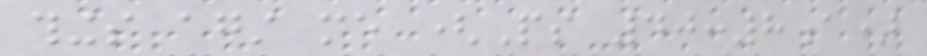things against me (Ps 40:8a)
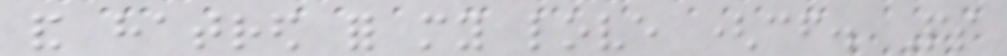and hatred for my love (cf. Ps
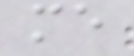me
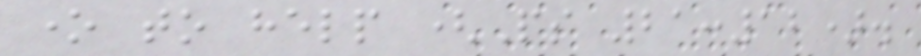one to help (Ps 21:12).
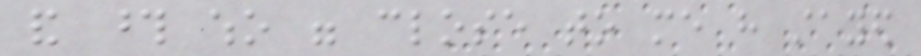and those who were close to me have stayed
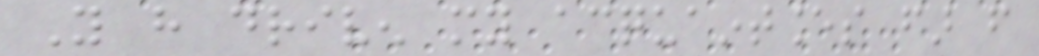You have driven my acquaintances far from
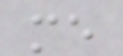me
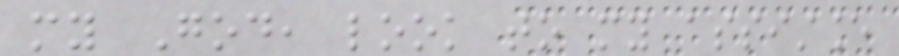my God, look to my assistance
